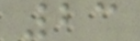23
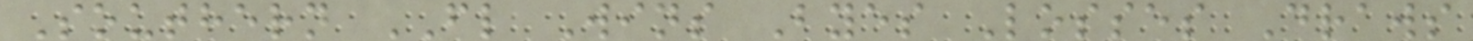Southern FL Wins Byes Losses Draws
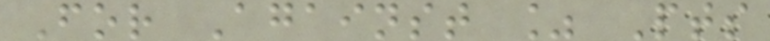For Against % Pts
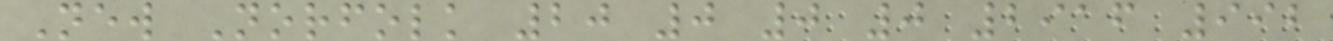New Norfolk 20 0 0 0 2916 992
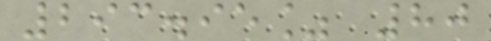293.95% 80
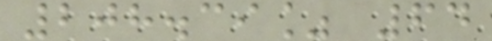208.39% 64
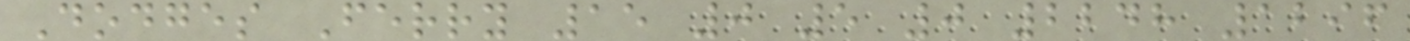Dodges Ferry 15 0 5 0 2248 1296
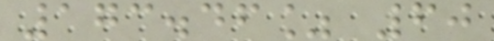173.46% 60
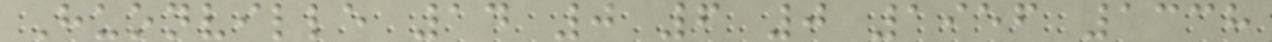Huonville 14 0 6 0 1956 1338
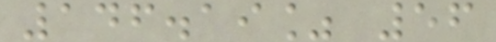146.19% 56
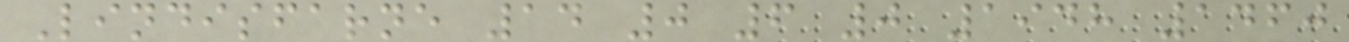Lindisfarne 14 0 6 0 1948 1460
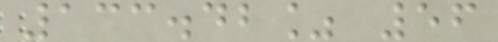133.42% 56
